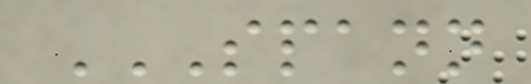SPANN
